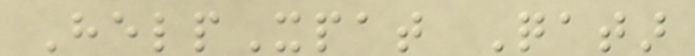HelpXpat Qatar
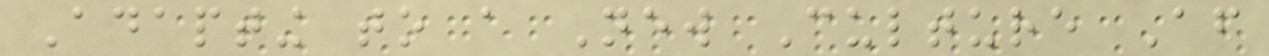Adapting to a New Culture After
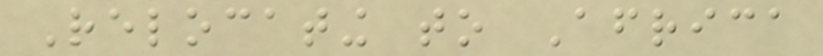Relocating to Africa
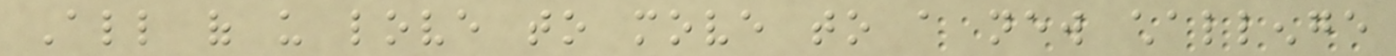All of us love to move to a new challenge
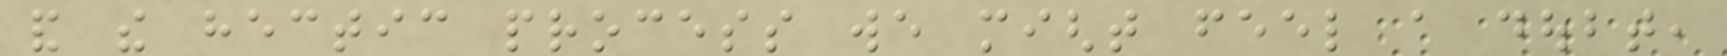and the hectic process we might feel a doubt,
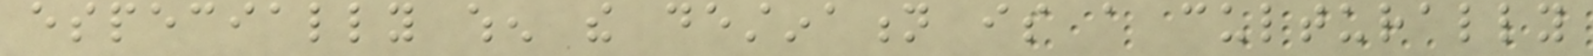especially when the destination is a culturally
